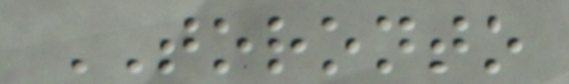TORONTO
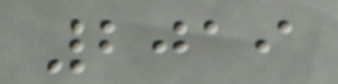2019
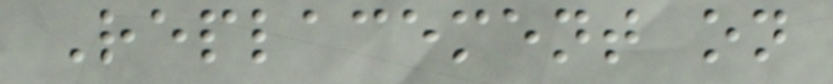Replacement on
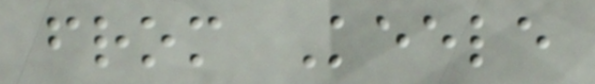from Keele
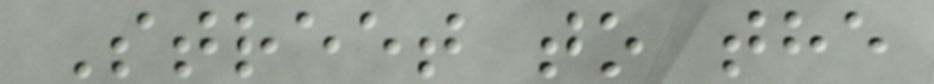Street to the
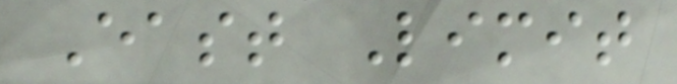East Limit
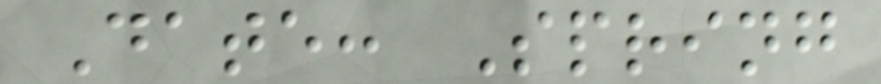Date: Spring
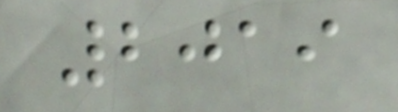2019
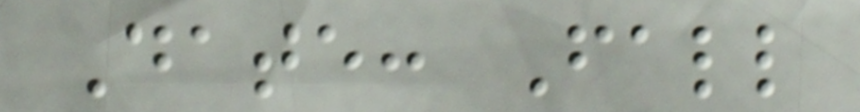Date: Fall
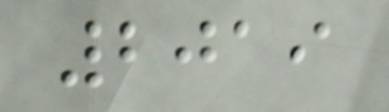2019
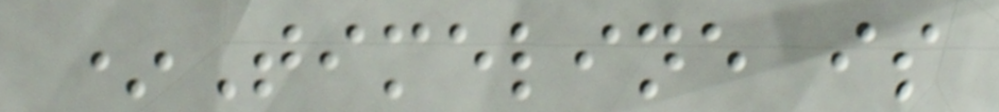*Timeline is
